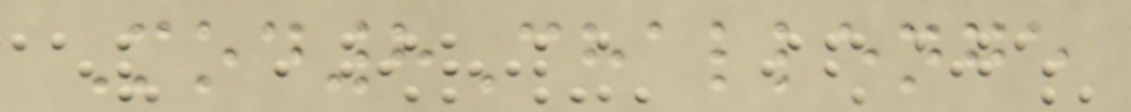Mod8Challenge
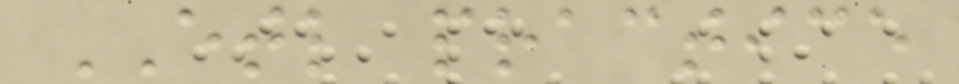ETL practice
